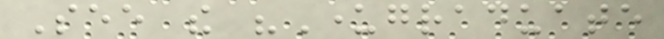See the "Undergraduate
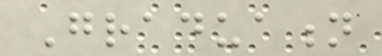Graduation
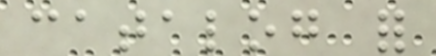catalog for
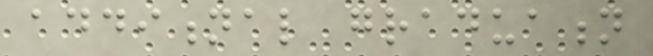additional graduation
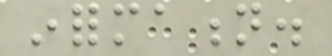information.
